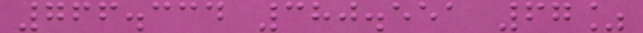766.334 380.551 67%
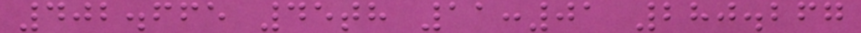402.665 45th 11:01 280.267
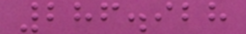286.928
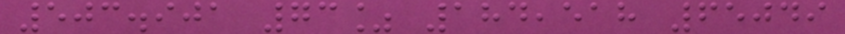503.901 73% 184,518 65049
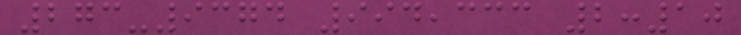273-9374 994,333 2:10
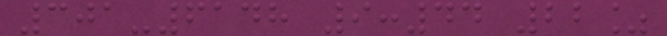301-6148 9:44 22%
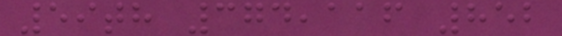59th 374,116 852
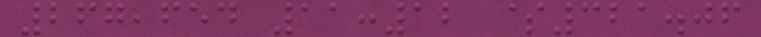267,654 11:12 $321.06
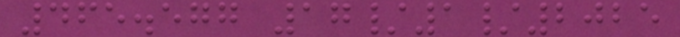465.577 17/1/2025
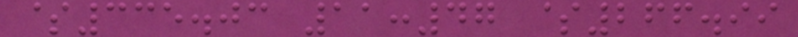$335.03 11:47 $266.99
